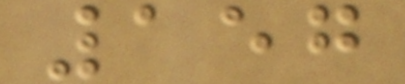157
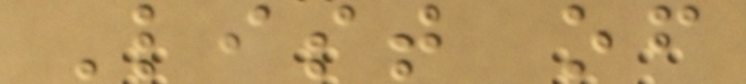List of
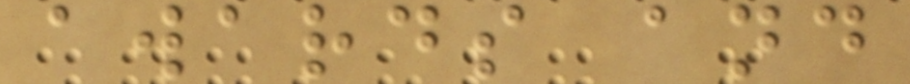awards and
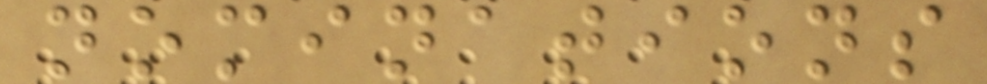nominations
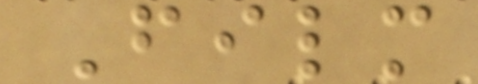Film
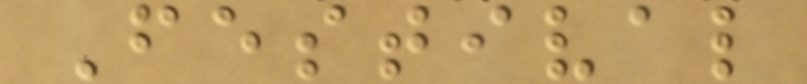Festival
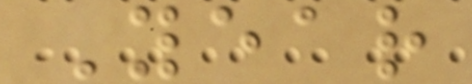Year
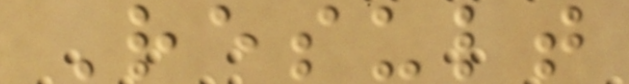Result
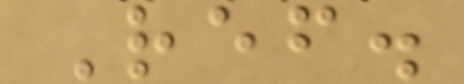Ref.
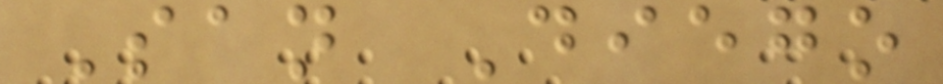San Diego
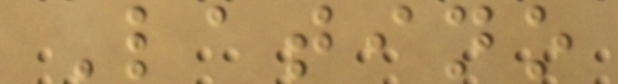Latino
